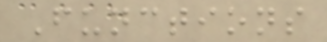Functions
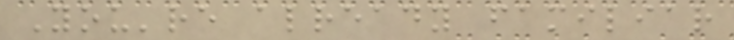You're already familiar
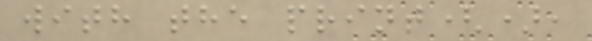with the print(),
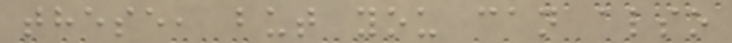these, but you can also
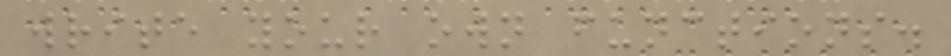write your own functions.
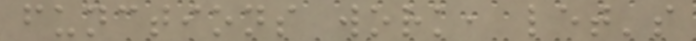functions work, let's
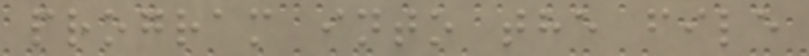program into the file
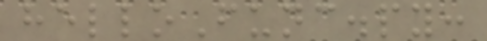helloFunc.py:
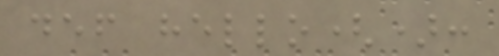def hello():
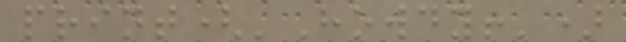print('Howdy!')
